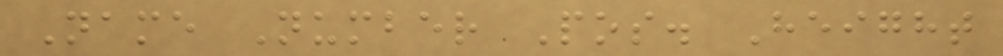Name Number Pos. Height
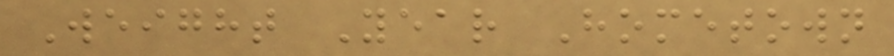Weight Year Hometown
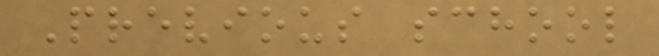Previous school
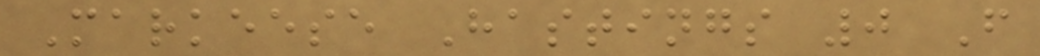Markeese Hastings 0 F
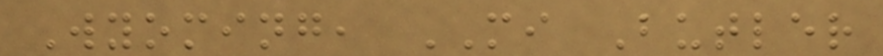Wyoming, MI Butler
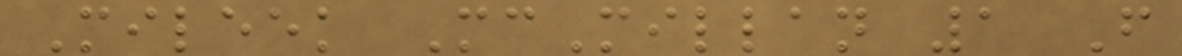Mileek McMillan 1 F
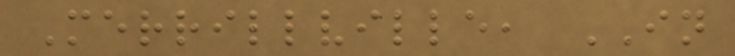Merrillville, IN
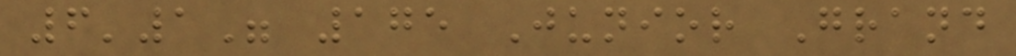6'1" 175 Junior Grand
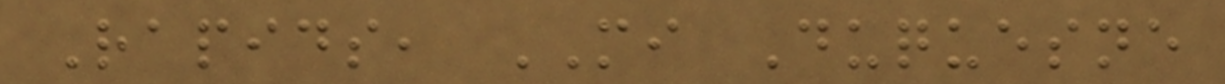Rapids, MI Duquesne
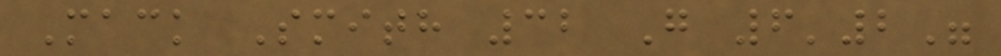Mack Smith 32 G 6'2"
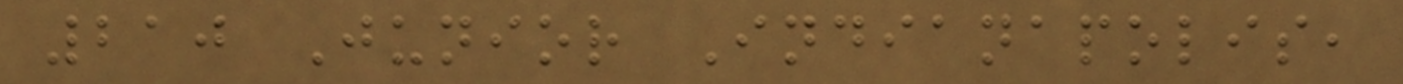210 Junior Indianapolis,
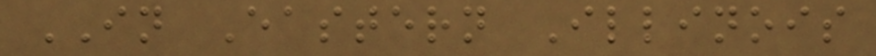IN Eastern Illinois
